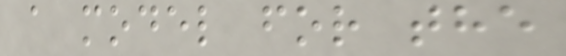a model for the
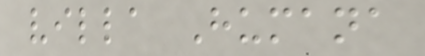villa Humana
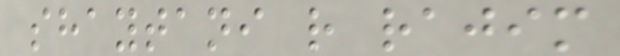shaytani r rajim
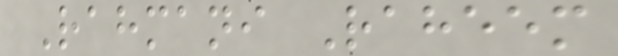Rahmani Raheem
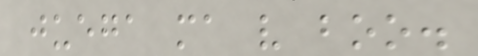juega ma v boo.
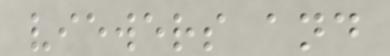viewers and
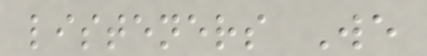listeners We
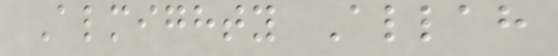Almighty Allah
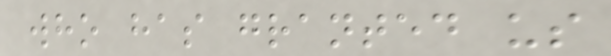who has granted us
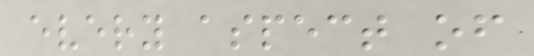every aspect of
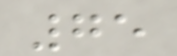75
